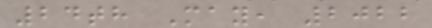24th May, 2022
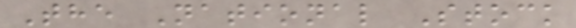The National Stock
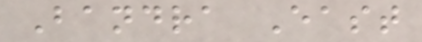Bandra East
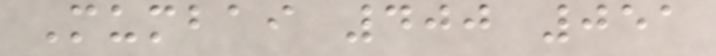Mumbai 400 051
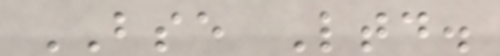BSE Ltd.
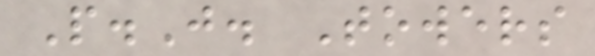P.J. Towers
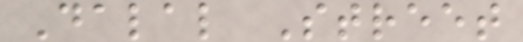Dalal Street
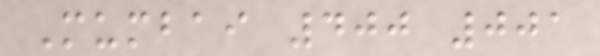Mumbai 400 001
